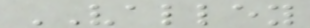VALLEY
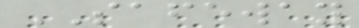SAFEWAY
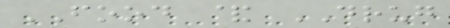FOOD & DRUG
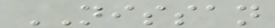NISSAN
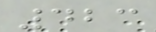423
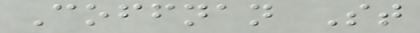Coffnan St
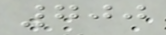700
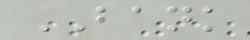BANK
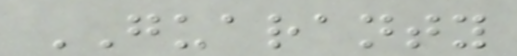GUARANTY
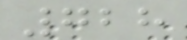728
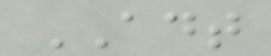ADT
